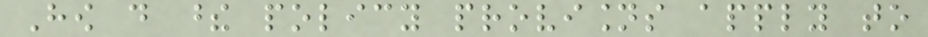How do these policy provisions apply to
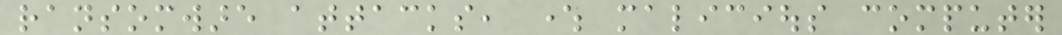ransomware attacks, where malicious computer
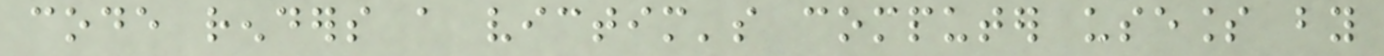code renders a victim's computer useless by
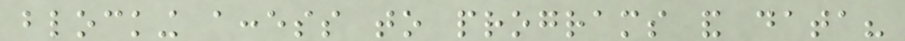blocking access to programs and data?
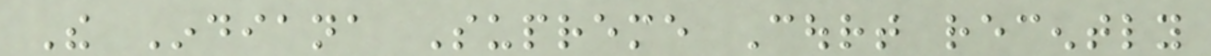The Indiana Supreme Court recently
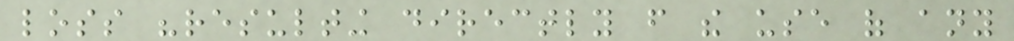loss "resulting directly from the use of any
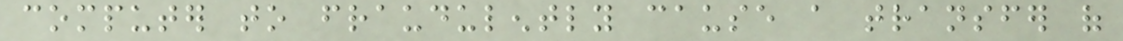computer to fraudulently cause a transfer of
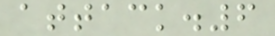attack.6
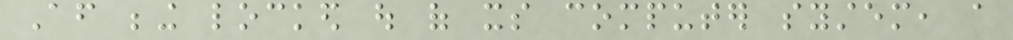After being locked out of its computer system, a
